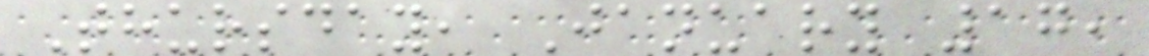Thursday, January 17,
